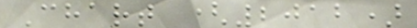Chart (2012)
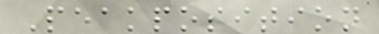Peakposition
